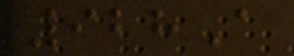928A
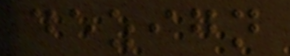dezign
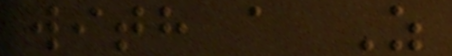with a Z
